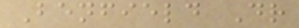Benfield Dr
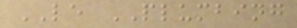LE PLUMBING
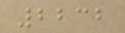2232
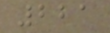221
